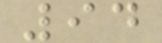94
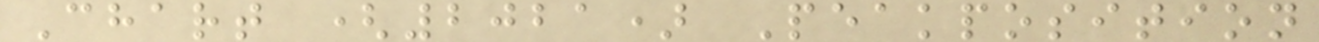Chart (2021) Peakposition
